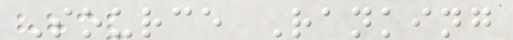Source Ranking
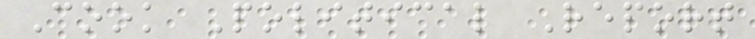Cook Political Report
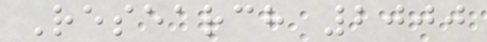Research 2000
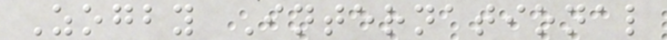Zogby International
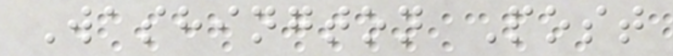Washington Post
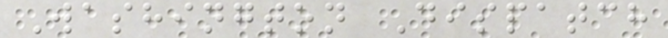Washington Dispatch
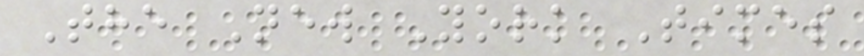The New York Times
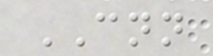CNN
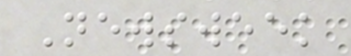Newsweek
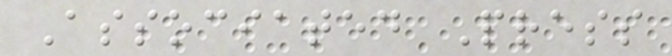Associated Press
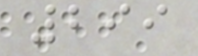299
